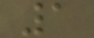1
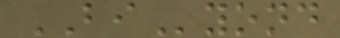BIyond
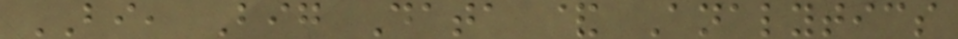BI, Big Data & Analytics
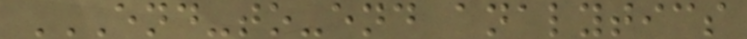END-TO-END ANALYTICS
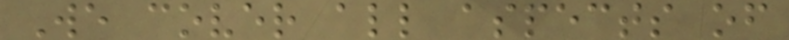We cover all aspects of
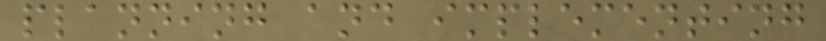planning and implementing
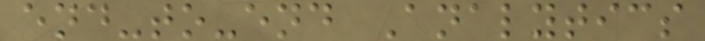end-to-end Analytics
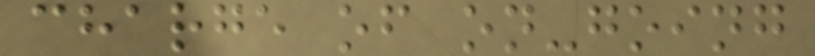charge of on-going
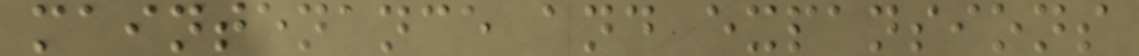maintenance and expansions
